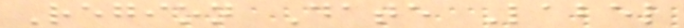Region Date Label
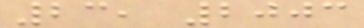23, 2003
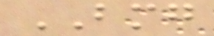BMG
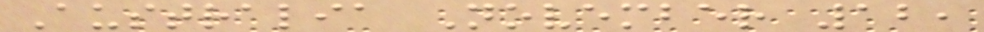Australia November 12,
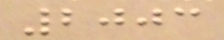2003
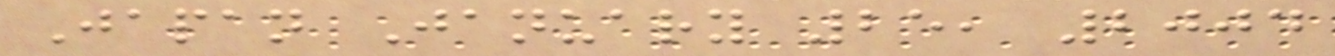Japan January 25, 2004
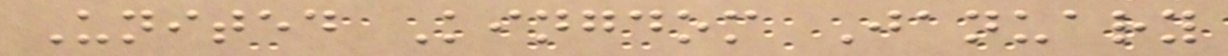United Kingdom January
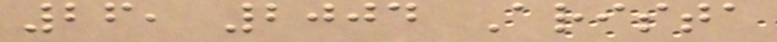26, 2004 Arista
